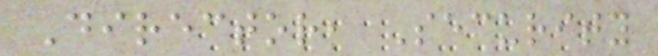Director, Security
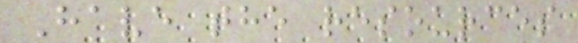Have the resources
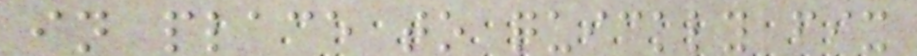in place to quickly fix
